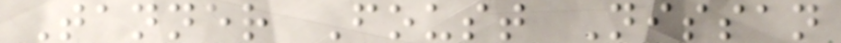Tanner Foust Nissan
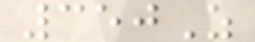350Z
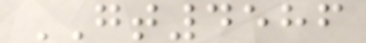GT4586
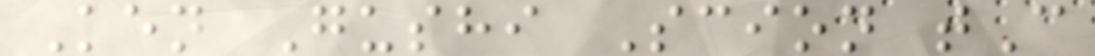Ken Gushi Scion tC
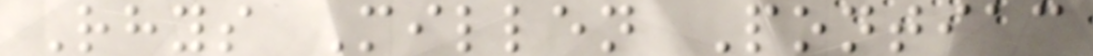Rhys Millen Pontiac
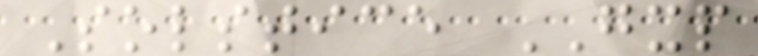Solstice GXP
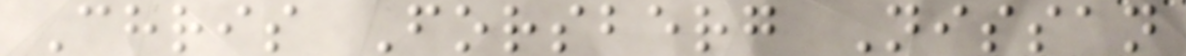Chris Forsberg Nissan
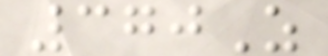370Z
